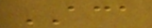ACA
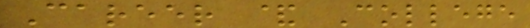Career & College
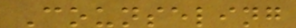Counseling
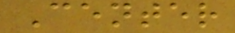Center
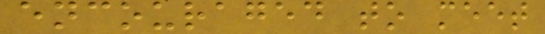encouraged to meet
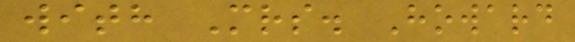with Mrs. Howard
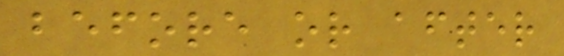before or after
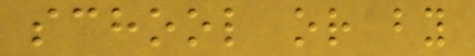school or by
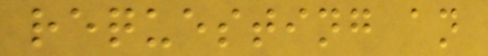requesting an
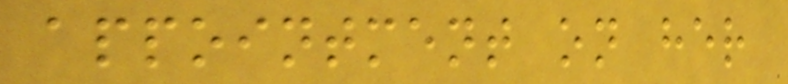appointment on her
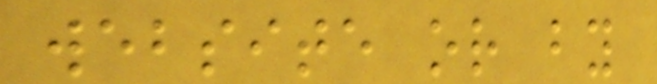website or by
